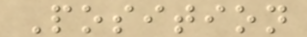Position
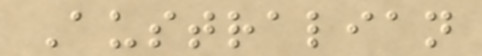Australian
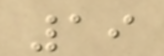19
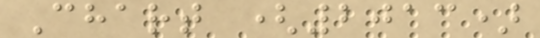Chart (2013)
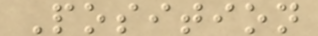Position
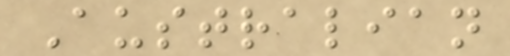Australian
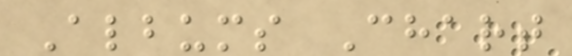Albums Chart
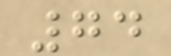74
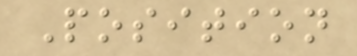Position
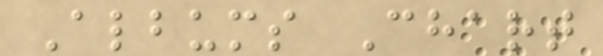Albums Chart
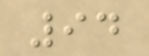94
